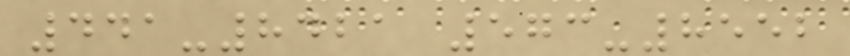441-8421 573-8552
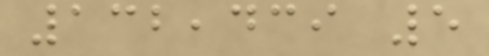132,439 5
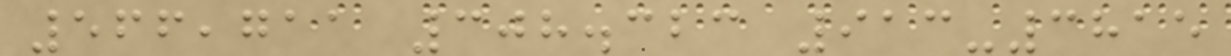566,711 308.323 913-3815
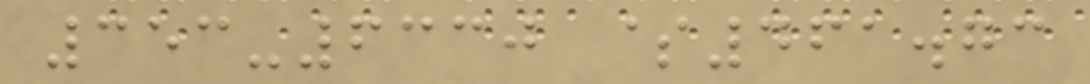353-6330 $461.73
